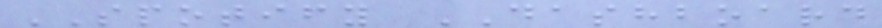SPOTIFY DASHBOARD
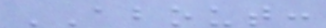ABOUT:
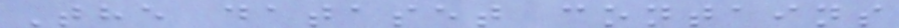The dataset contains
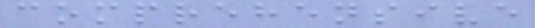comprehensive
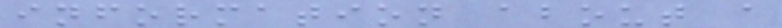information about a
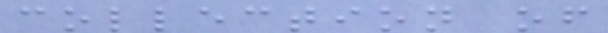collection of
